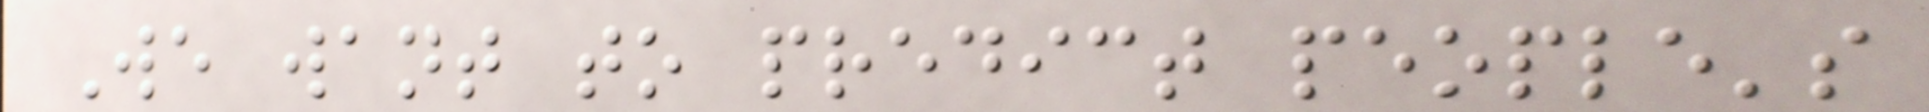We want to predict people's
